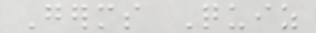Germs Quiz
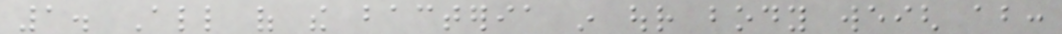1. All of the bacteria in our body weigh about:
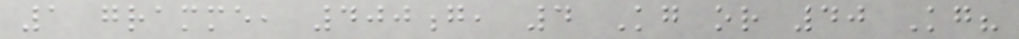1 gramme, 400g, 4 Kg or 40 Kg?
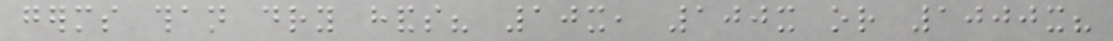germs than dry hands? 10x, 100x or 1000x?
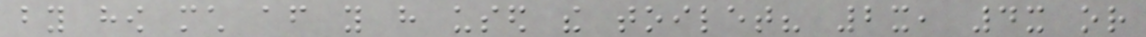by how much after you have used the toilet? 2x, 4x or
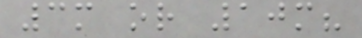3m or 10m?
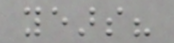years?
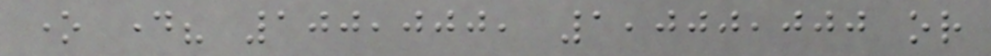one day? 100,000, 1,000,000 or
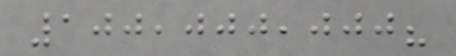100,000,000?
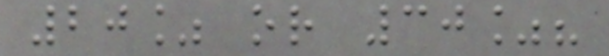20% or 30%?
